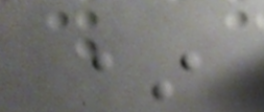*
